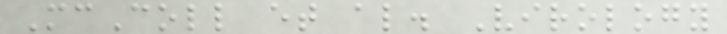McColl et al. Virology
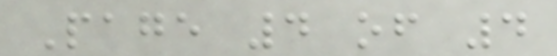Page 4 of 4
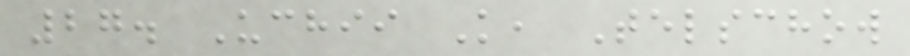27. Uchii K, Telschow
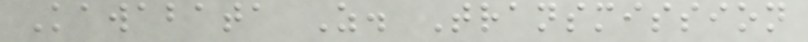Kawabata Z. Transmission
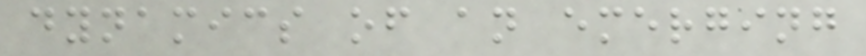dynamics of an emerging
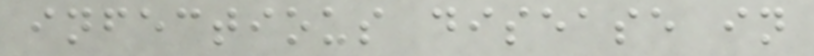infectious disease in
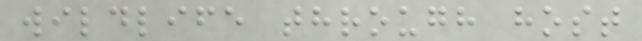wildlife through host
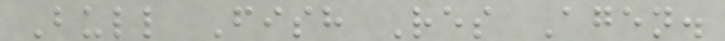Bull Fish Res Agen.
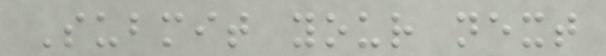Submit your next
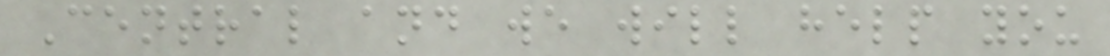Central and we will help you
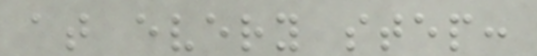at every step:
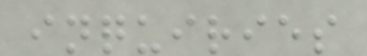inquiries
